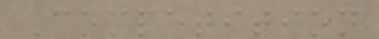Competition
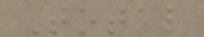Total
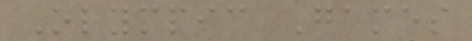Olympic Games
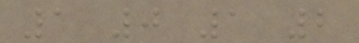1 0 1 2
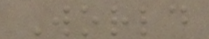World
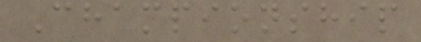Championship
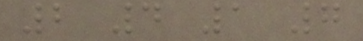2 4 1 7
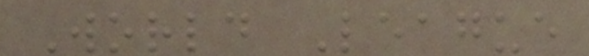World League
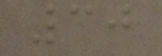30
